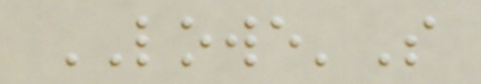LOWE'S
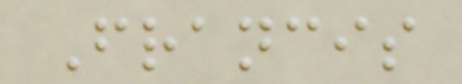Francis
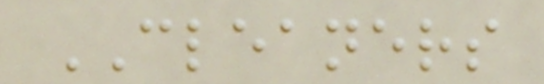CLEANERS
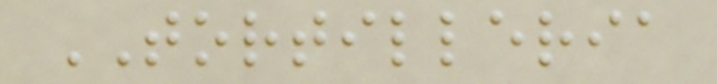TORTILLERIA
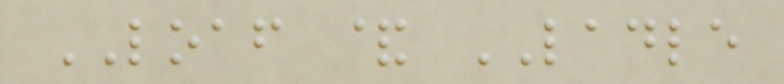LOAF & LADLE
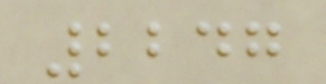2247
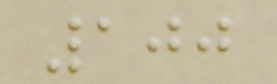100
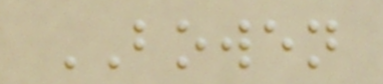BOWEN
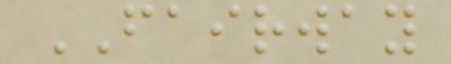FAIRWAY
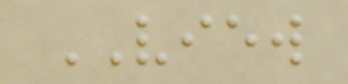VIEW
